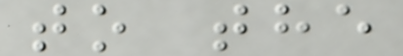to the
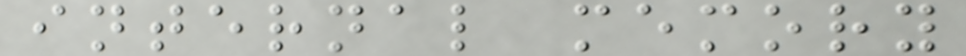internal memory
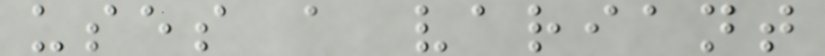uses a variant
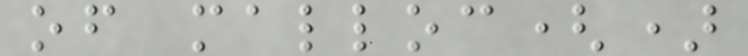of malloc()
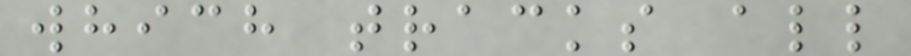which tracks all
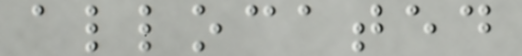allocated
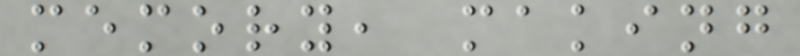memory, making
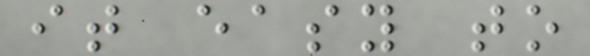it easy to
